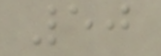50
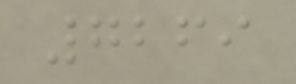7269
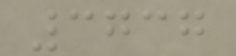3737
